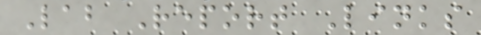Lab Report Links
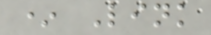* Link
